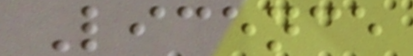Licence
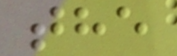the
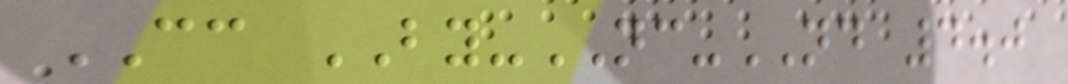CC BY-NC-ND 4.0
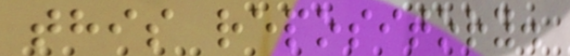this repository.
